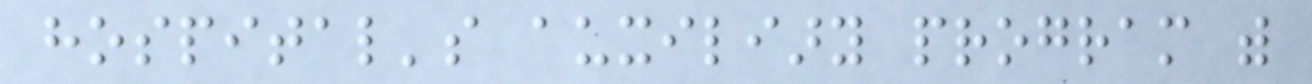hospital's auxiliary program with
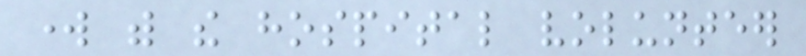work with the hospital volunteer
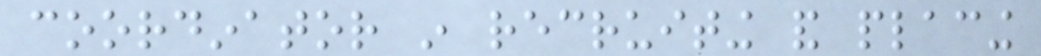coordinator in recruiting and placing
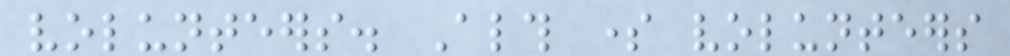volunteers. Although some volunteers
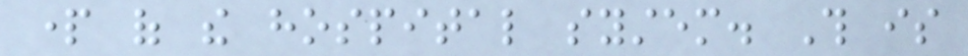part of the hospital system. This is
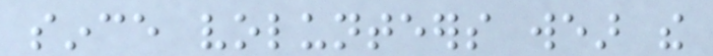since volunteers wear the
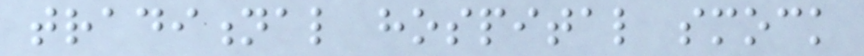traditional hospital smock
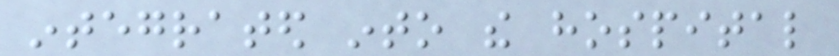integrated into the hospital
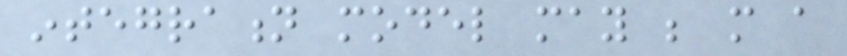integration model may be more a
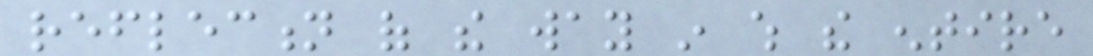reflection of the way in which the entire
